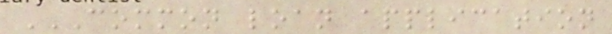COMMON LOAN APPLICATION
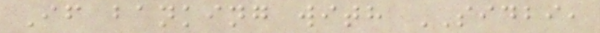If banking with SIDBI,
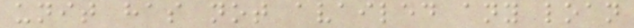unit has not availed any loan
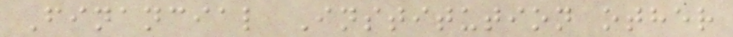Financial Institution other
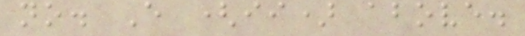no. E (ii) above.
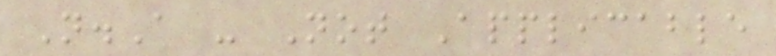N.A - Not Applicable
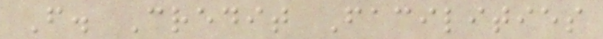F. Credit Facilities
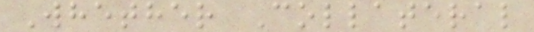Whether Collateral
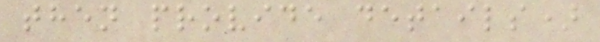then provide details)
